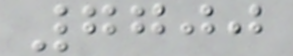7700
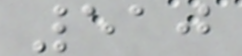510
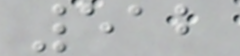512
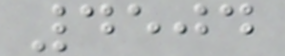4504
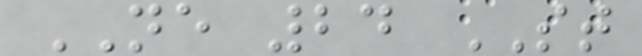NE 24 ST
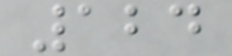124
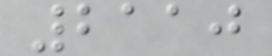2110
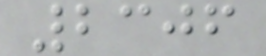2306
